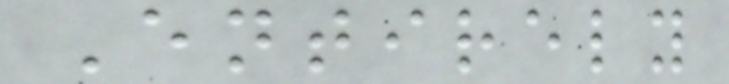Entirely
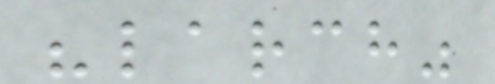"larch"
